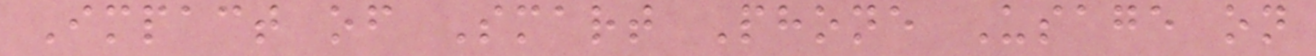Impact of Smart Phone Usage on
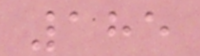185
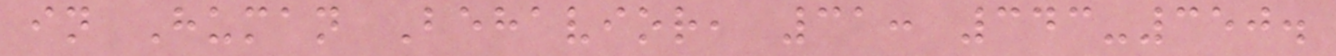in Human Behavior, 31: 343-350.
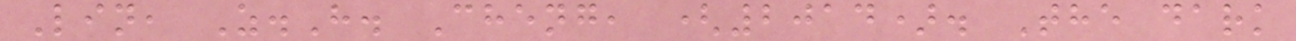Lin, Z.H. Cheng, (2014). The dark
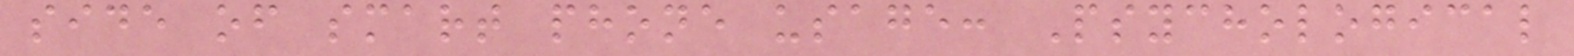side of smart phone usage: Psychological
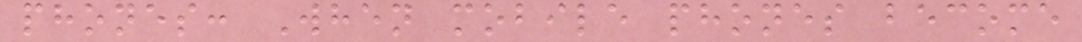phones: When mobile phones become
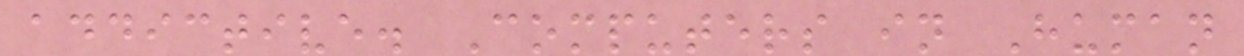addictive. Computers in Human
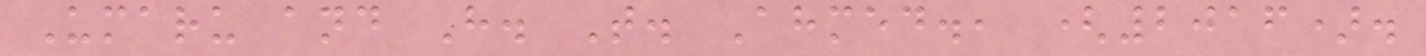Umaru and H. T. Ahmed., (2016).
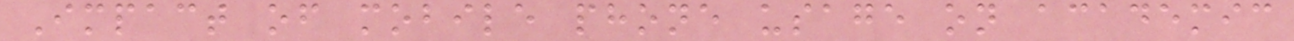Impact of mobile phone usage on academic
